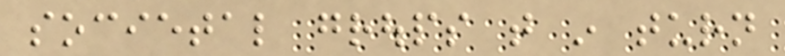societal groups that in turn
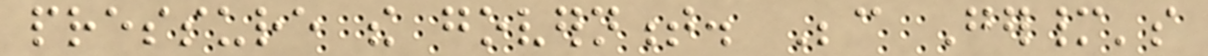pressure the government. Because Germany's
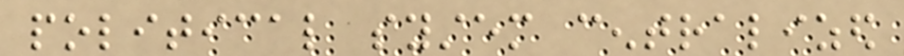political system centralized
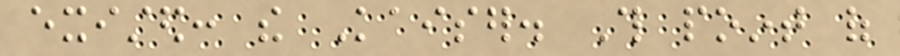existed: the Kaiser. This point of
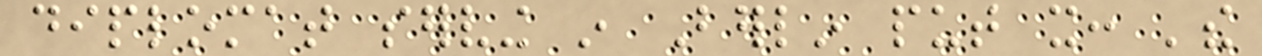diplomat serving in Berlin put it: 'the
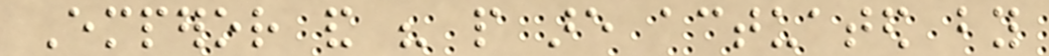Emperor and his people are actuated by
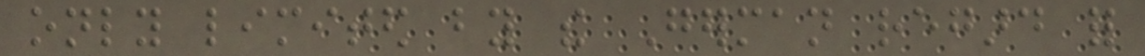only limited by the German regard for
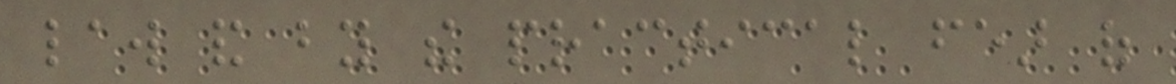law and by the practical fear of
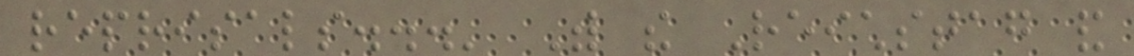reprisals...' With the Reichstag and
